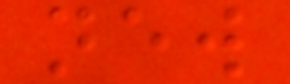new
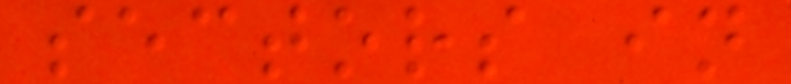sectors in
